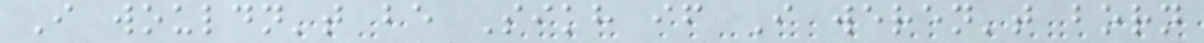I wouldn't be Sikh if I weren't born
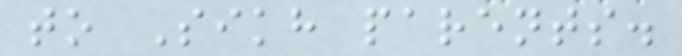to Sikh parents.
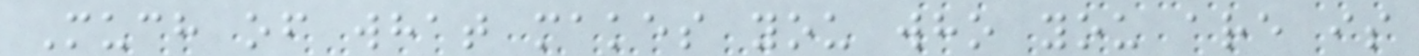Much of what makes you who you are is
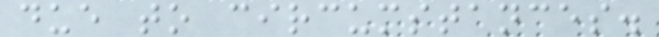due to circumstances.
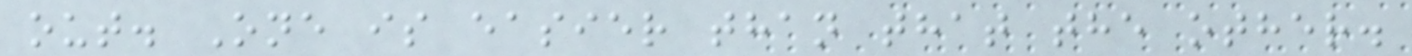out. One is easier than that the other.
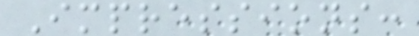Impressions:
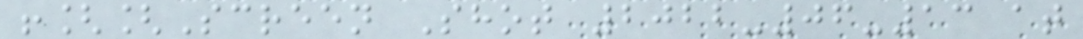![[Screen Shot 2022-06-13 at
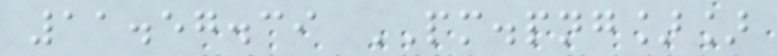11.57.39 PM.png]]
